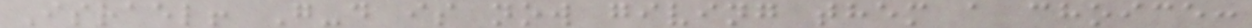Israel! G-d is now giving them a choice:
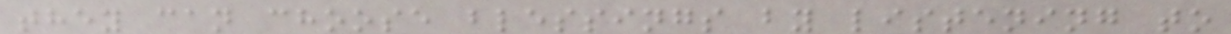they can choose blessings by listening to
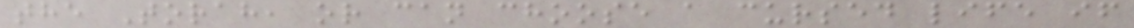the Torah, or can choose a cursed life if
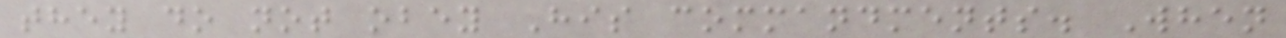they do not obey His commandments. When
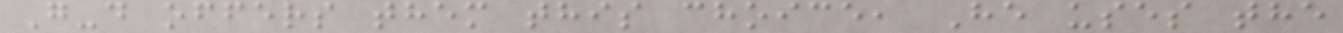G-d offers them this choice, He uses the
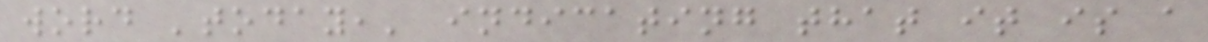word 'today,' indicating that it is a
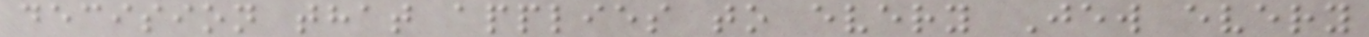decision that applies to every Jew every
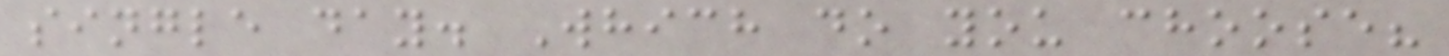single day. Which do you choose?
